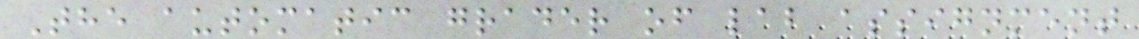The automatic grader of lab assignment
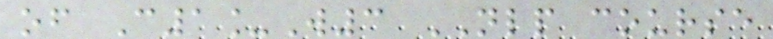of C1_W3 NLP course
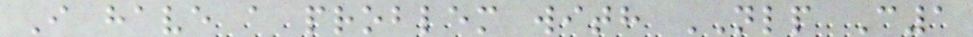I have a problem with NLP C1
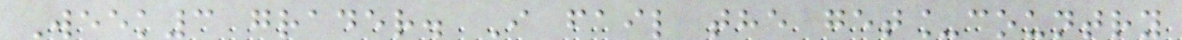Week3 grader. I fail the get_country
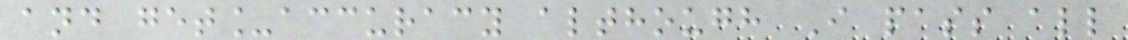and get_accuracy although I pass all
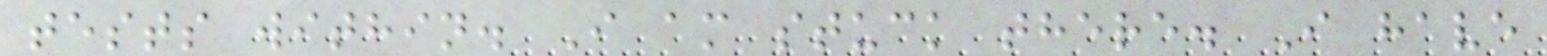tests within. I am stuck there. I have
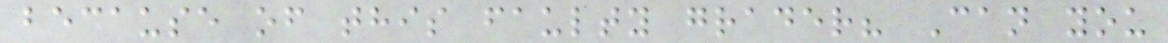because of this faulty grader? Can you
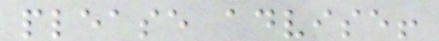please advise!
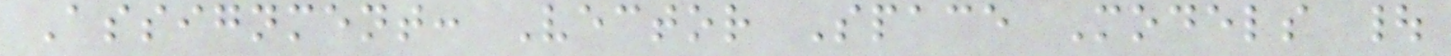Assignment: Vector Space Models |
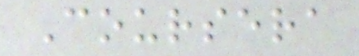Coursera
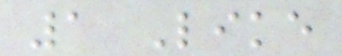1 Like
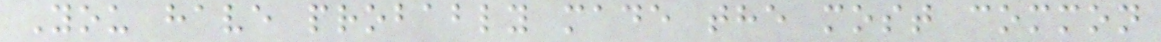You have probably made the most common
